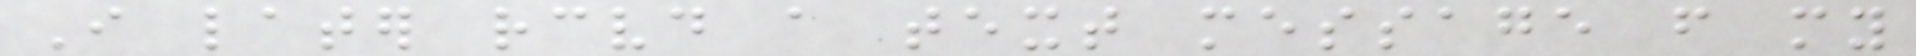I later received a text message from my
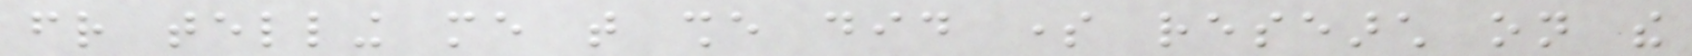friend telling me that she did some research on the
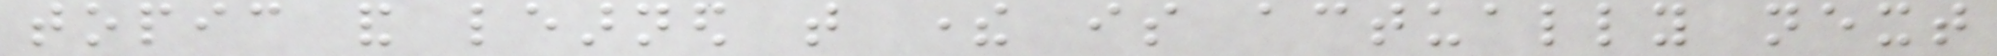topic and learned that there is actually next
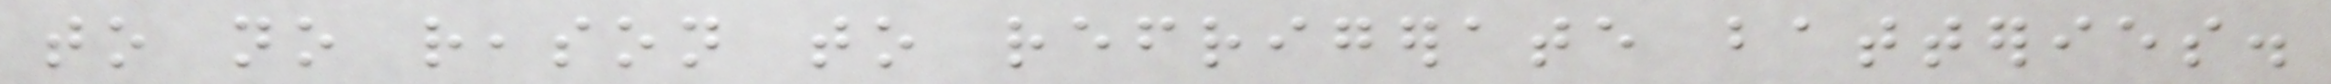to no reason to refrigerate batteries.
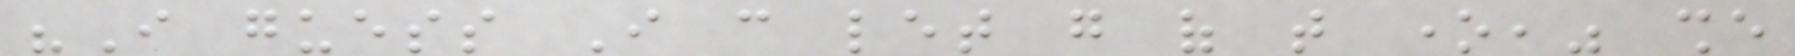"I guess I can let go of that one," she
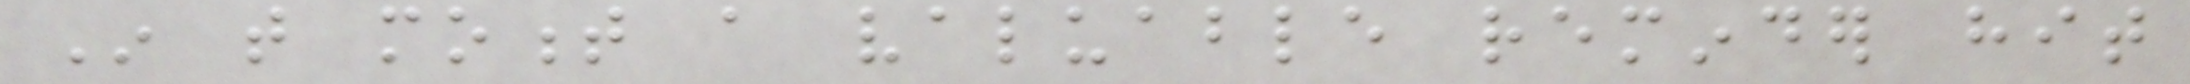In that moment a valuable reminder hit
